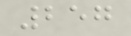257
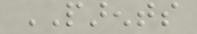PARENTS
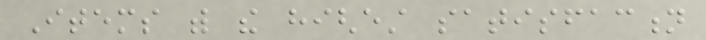Items with the highest satisfaction
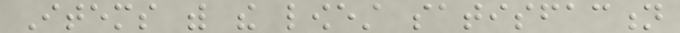Items with the lowest satisfaction
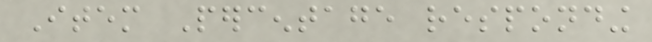Item Percentage responding
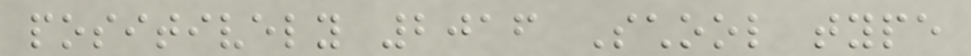positively 2016 School type
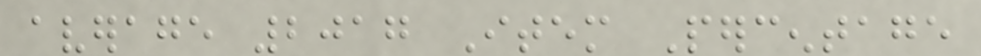average 2017 Item Percentage
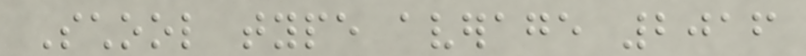School type average 2016
